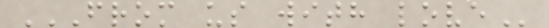FROM US WITH LOVE
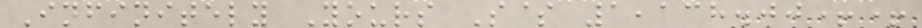Infinitely Yours S$ 1,138.00++
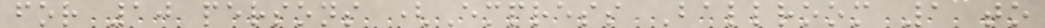for 10 persons (Empress Ballroom 1 to
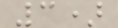3)
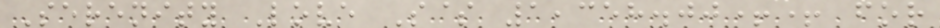Serenity Love S$ 1,358.00++ for
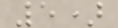5)
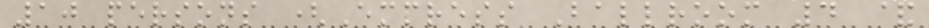10 persons (Empress Ballroom 4 &
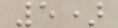5)
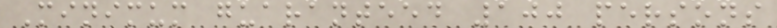Minimum guaranteed 100 persons
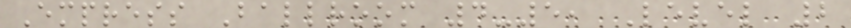Empress Ballroom 4-5, Level 2
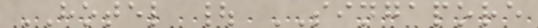HOTEL | SINGAPORE
